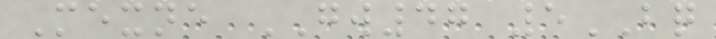Mexne GW47 5BQ
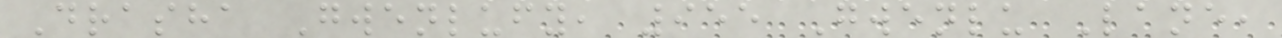Drasha Gwenlufy, 955 Gwenlu Lane,
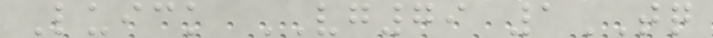Luick VG79 1TQ
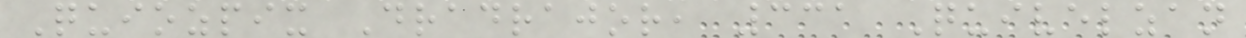Quiozpix Dradrajor, 331 Quivelzan
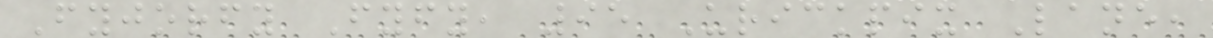Fyjorfy Fyfy, 95 Urickpix Lane,
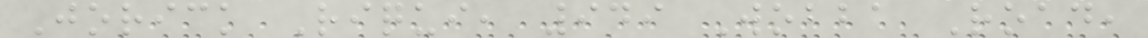Jorick Riqui, 949 Wobba Road,
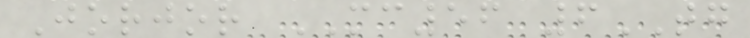Jorjor MC56 6TG
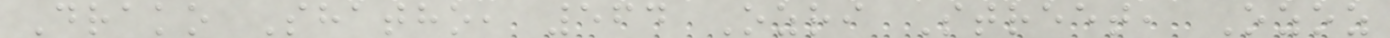Drako Shatho, 564 Ozri Street, Ozoz
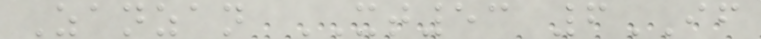Zanzan XT53 6IF
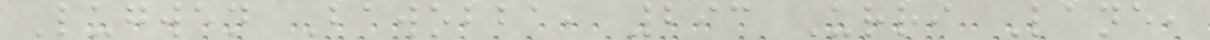Lugwen Bawobba, 293 Urri Lane,
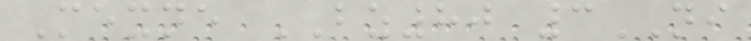Mexne BZ80 3NI
